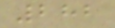282
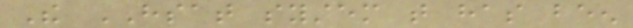The HSAT system that has been
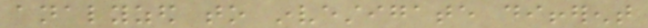analyzed to investigate different
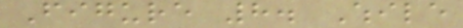Figure 8. While
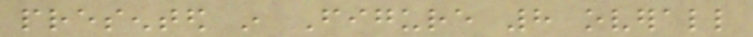presented in Figure 8 overall
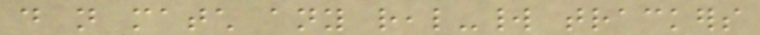do not match any real-world trackers
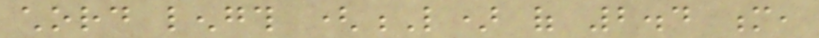chord length (L) of 2.4 m,
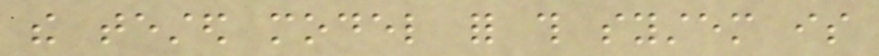the tested model for this system is
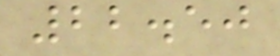22.50
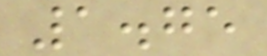1.75
